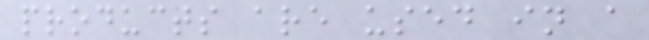products are used in a
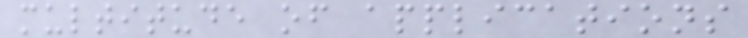multitude of applications
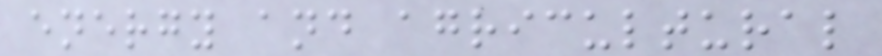energy and agricultural
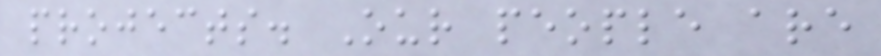projects. Our people are
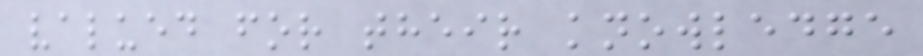valued for their knowledge
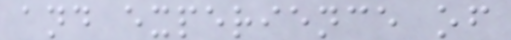and experience of
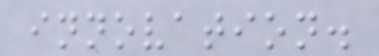innovation.
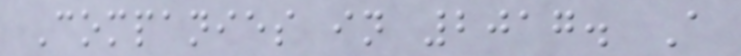Companies in 2017. A
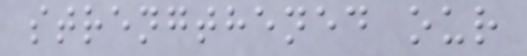strengthened our
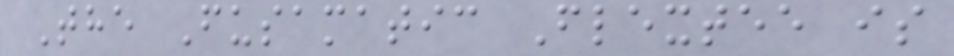The Fusamatic Flextee is
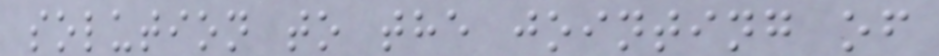solution to the jointing of
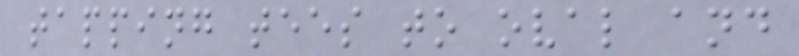tapping tees to oval and
